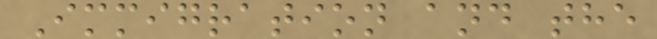Immigration and the
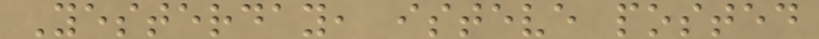Yesterday, isteve posted
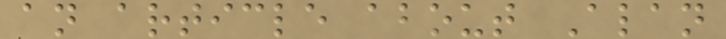an article about Alan
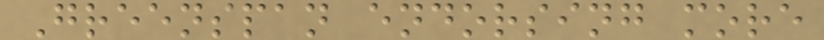Greenspan endorsing more
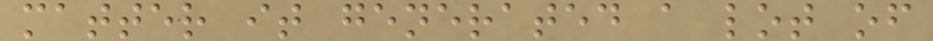matter it generated a lot of
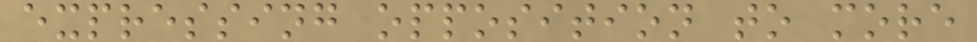expressing opposition to more
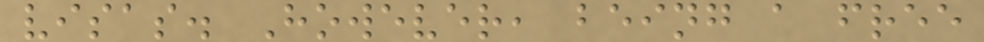visas. However, being a free
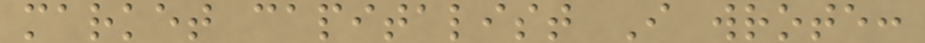market capitalist I wrote:
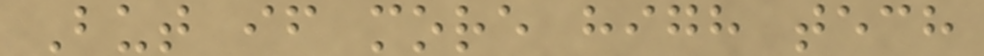But if more high tech
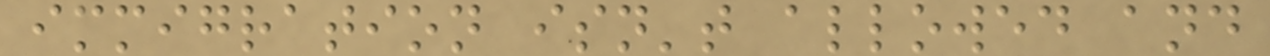immigration isn't allowed and
